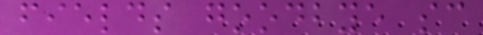fields goodbye sc
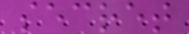secret
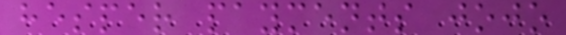hesper payments jojo
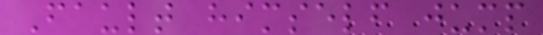Fault himself jump
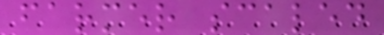farmer scaled
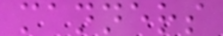manners
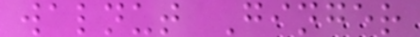walnut Ginger
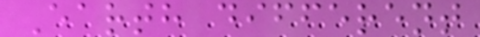Earth different
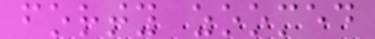forty zoomed
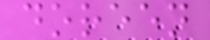doreen
